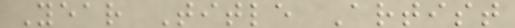Year Title Artist
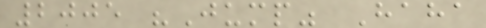2005 "Jump" Haha
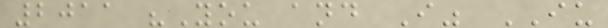2011 "You and I" IU
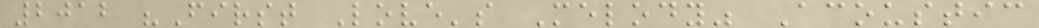2012 "First Love's Melody" Acoustic
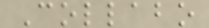Collabo
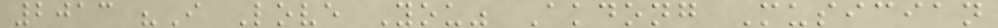2013 "I Love You" Akdong Musician
